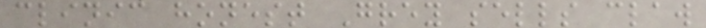clinic honest Grey sells claw
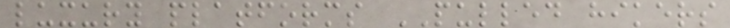luxury platforms PULLED hikers
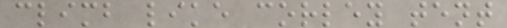climb like corley tent
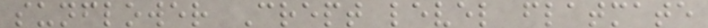sunflower Crept level flatmate
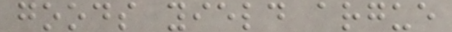goods yield argue
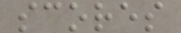scores
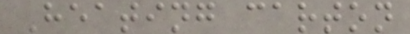Heating carton
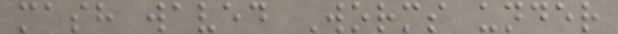mash waved Worms under
